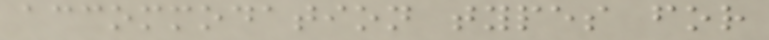accommodation types for
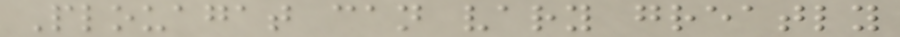Plouagat can vary greatly
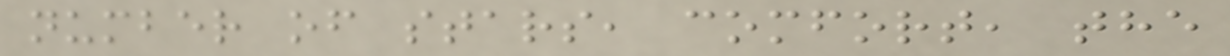number of stars, comfort, the
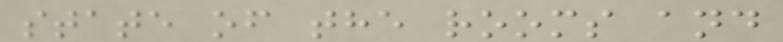state of the rooms and
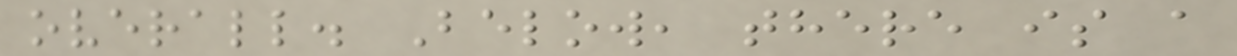overall. Below, there is a
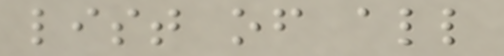list of all
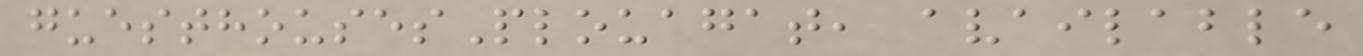guesthousesPlouagat, available
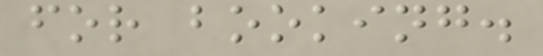for booking.
